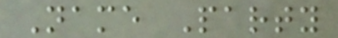Name Party
